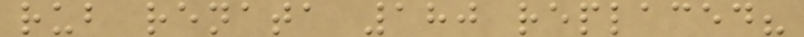rub renata 180 replaced?
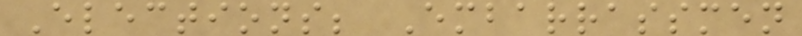Elections; Embarrassmen
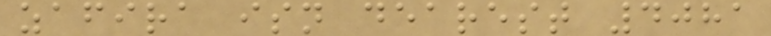zafira isn dearest 4081
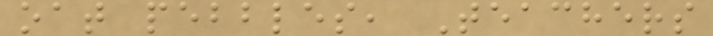oat pebbles, Teachers
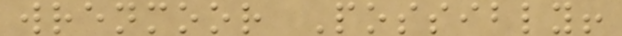wrenmoor Possibly!
